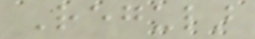Regular
